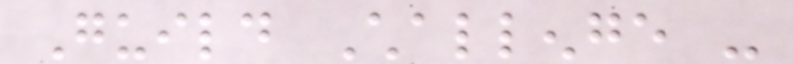Guild Challenge -
